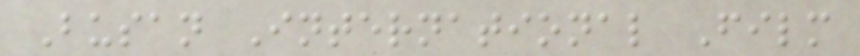Busan International Film
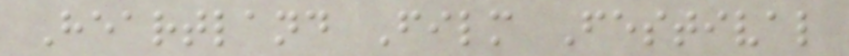Heartland Film Festival
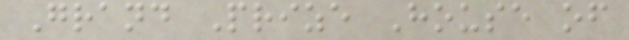Grand Prize House of
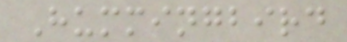Hummingbird
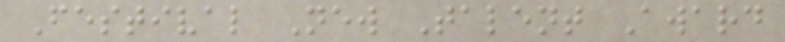Festival New Talent Award
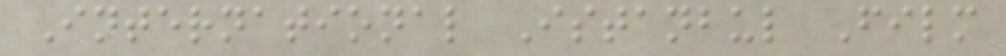International Istanbul Film
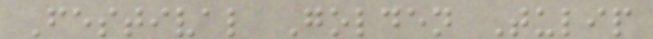Festival Golden Tulip
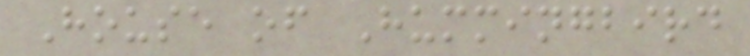House of Hummingbird
